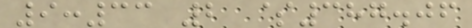9:33 2 $387.06
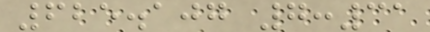625.107 7:31
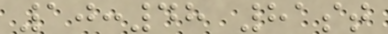10:48 81st
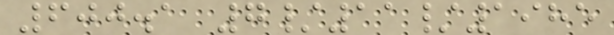600.1 7/11/1985
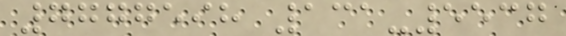7777598 131-5537
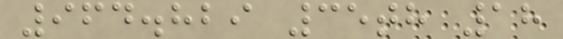964.829 35th 18
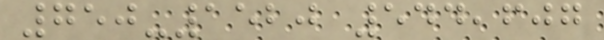750-1520 544,607
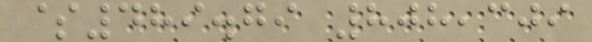$489.79 808,309
